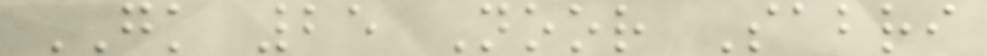GK 25 Noor Sabri
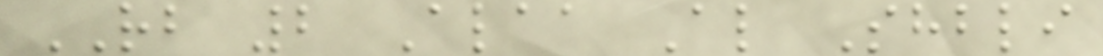RB 2 Alaa Al Shbli
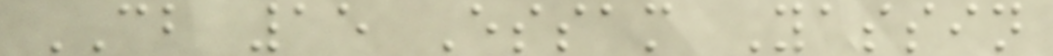CB 15 Essam Yassin
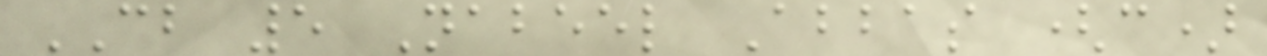CB 5 Nabeel Abbas (c)
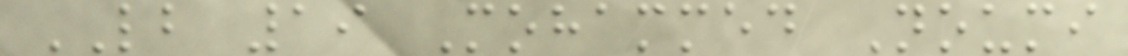LB 19 Mohammed Noumi
